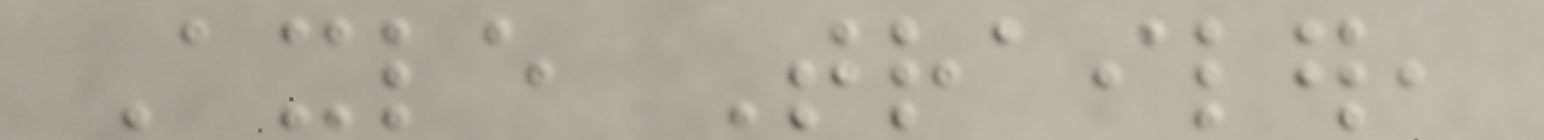Axle Trailer,
